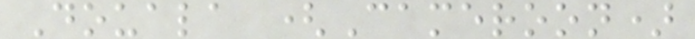Douala (Cameroon)
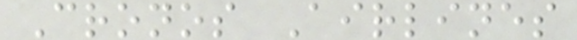Cronos Airlines
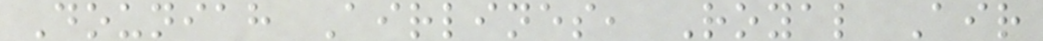Douniah Airlines, Royal Air
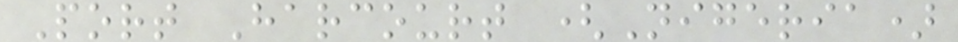Port Harcourt (Nigeria)
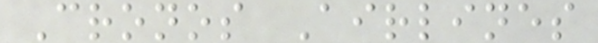Cronos Airlines
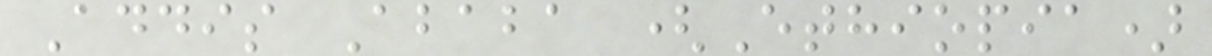Addis Ababa (Ethiopia)
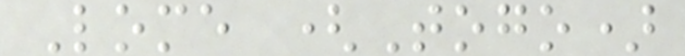Lome (Togo)
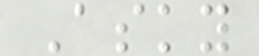Asky
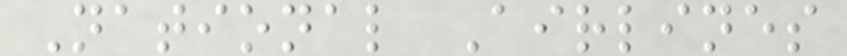National Airlines
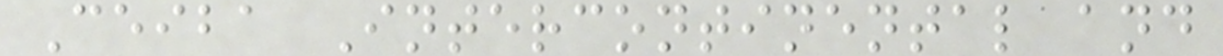Ceiba Intercontinental and
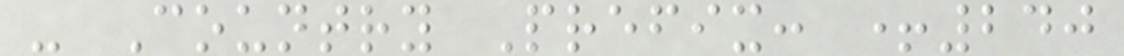- Country Prefix: +240
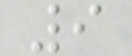9
